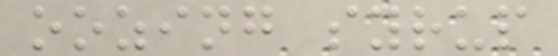oozing syrup
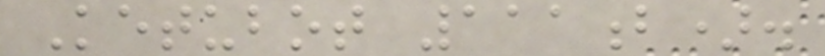Ketubot 111b).
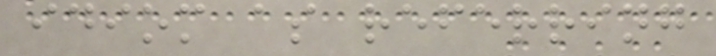idiom as referring
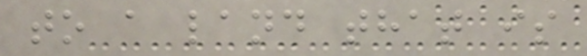to a land that is
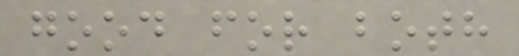good for both
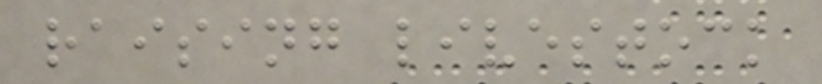raising livestock
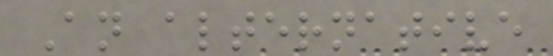An alternative
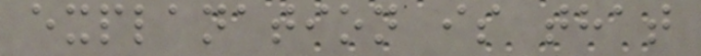explanation is that
